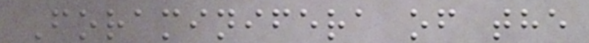Foraminifera of the
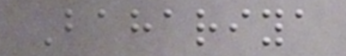Bahariya
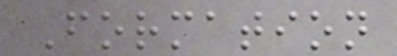Formation
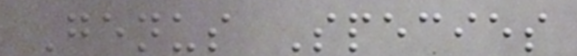Genus Species
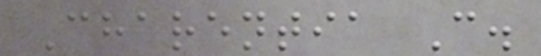Charentia C.
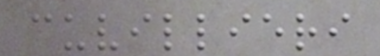cuvillieri
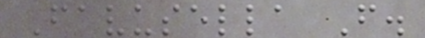Favusella F.
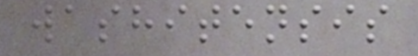washitensis
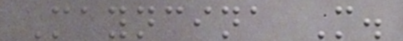Mayncina M.
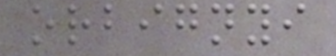orbignyi
